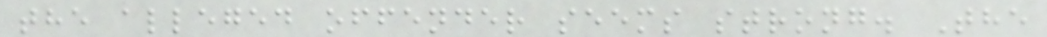the alleged offender seems strong. The
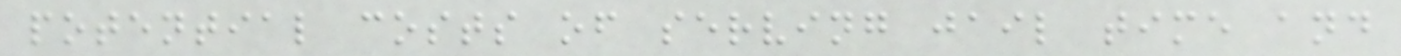potential costs of serving jail time and
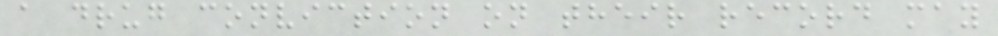a drug conviction on their record may
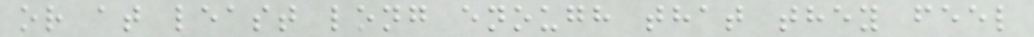or at least long enough that they feel
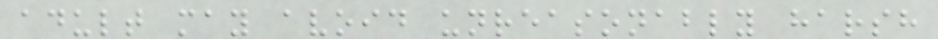adult may avoid unreasonably harsh
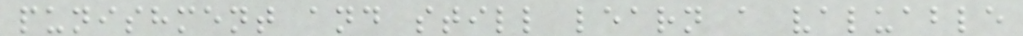punishment and still learn a valuable
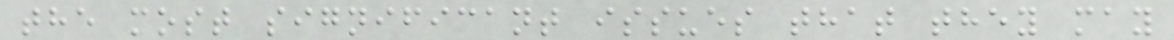the most significant issues that they may
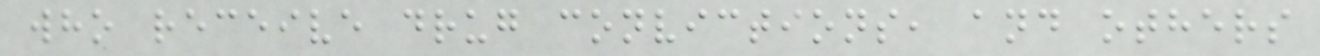who receive drug convictions, and others
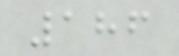186
